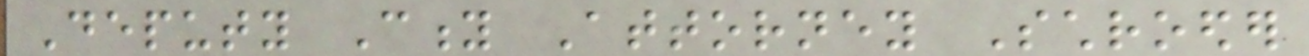Deputy City Attorney Schroeder
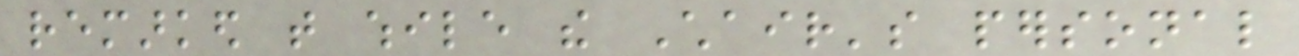remarked that while the Chair's personal
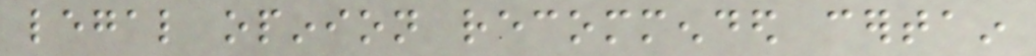legal opinion recommended certain
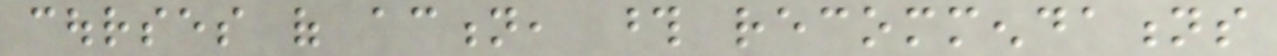courses of action, those recommendations
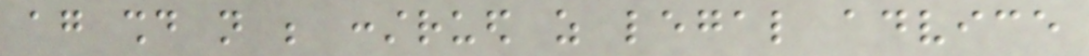again should not be construed as legal advice
